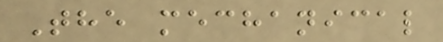The mechanical
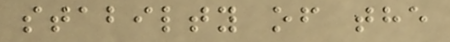stabilty of the
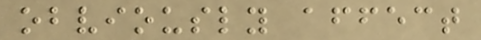obviously affect
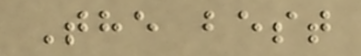The best
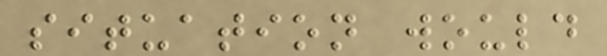situation would
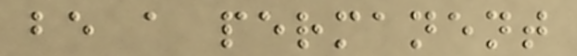be a permanent
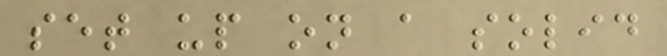set up on a solid
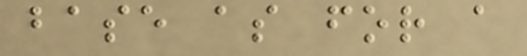base as for a
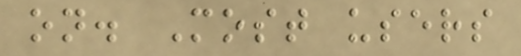on. Most users
